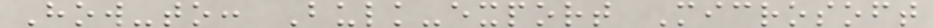How-to: Bulk-export Microsoft
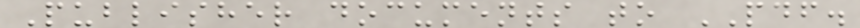Publisher documents to PDF.
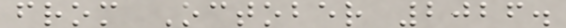from October 2026.
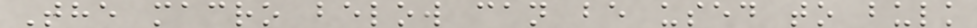The macro below can be used to bulk
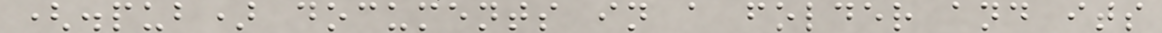(.pub) documents in a folder and its
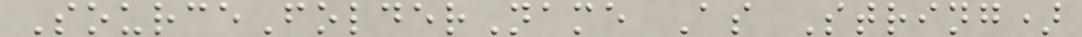SourceFolderName As String)
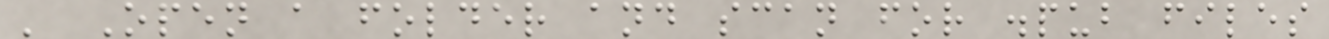' Open a folder and scan for .pub files
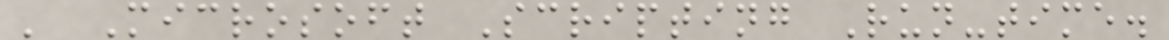' Microsoft Scripting Run-time.
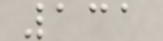131
